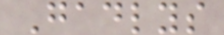Gadlys
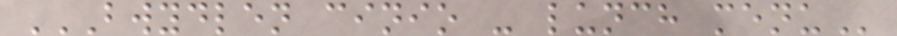BWYDLEN CINIO - LUNCH MENU
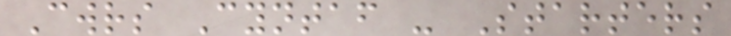Cwrs Cyntaf - Starters
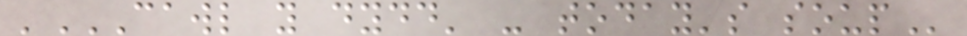'CAWL Y DYDD' - TODAY'S SOUP
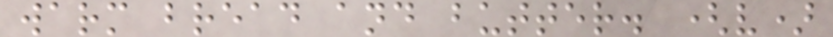warm bread and butter. (v)
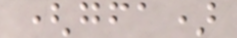(gfa)
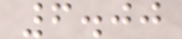6.00
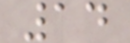14
